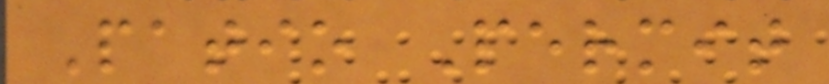Patio Permit
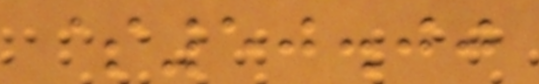$50.00
